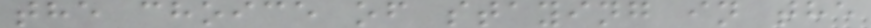the choice of staying in the
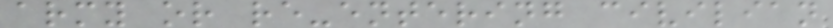army or re-entering civilian
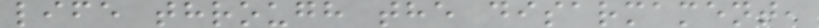life through the disarmament,
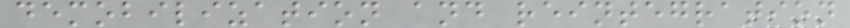demobilization and reintegration
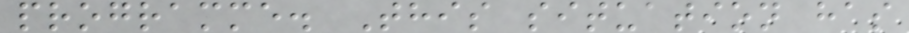programme. This situation has
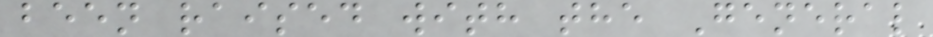been raised with the General
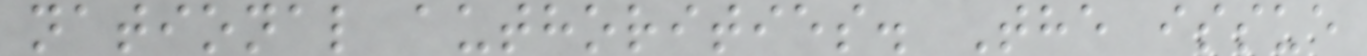national authorities. The issue
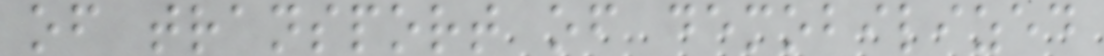of transport of demobilized
